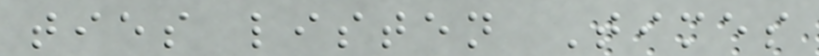ties listen Times
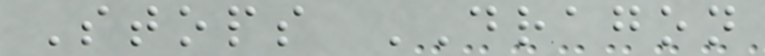Stops DRAGON
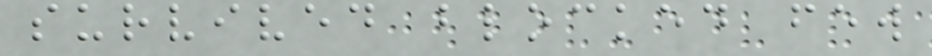survived blocked few
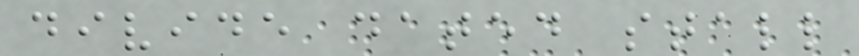divide dated stall
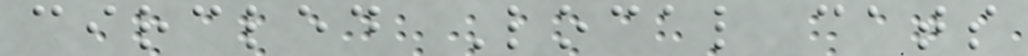circled Local cats
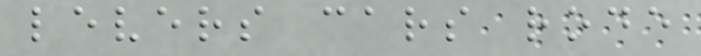levers cars rode
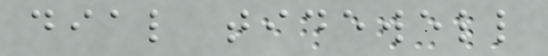dial tidewell
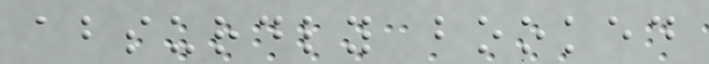absurdly booked
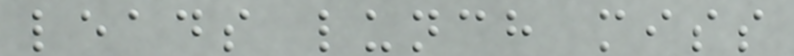leads lunch miss
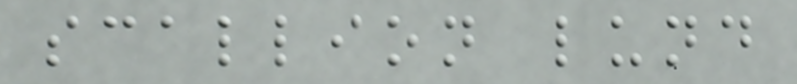scallion lund
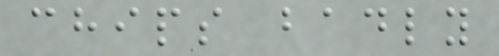chips badly
